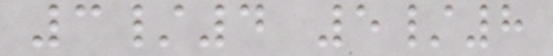3/4 5/8
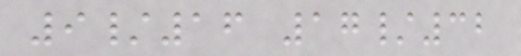9/16 17/32
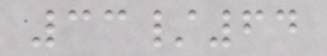33/64
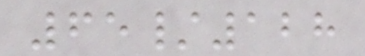65/128
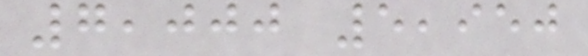7,000 5,950
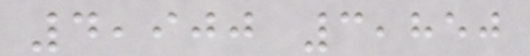4,900 3,850
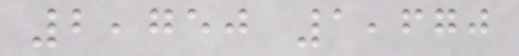2,750 1,670
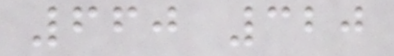660 320
